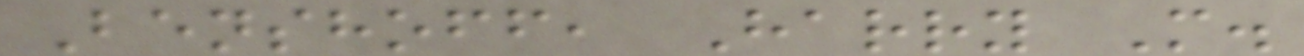Benshoff, Harry M.
